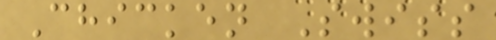Chicken Swiss
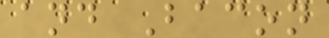and Bacon
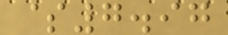$7.97
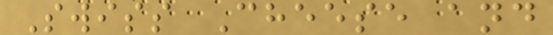Swiss Cheese and
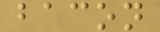bacon
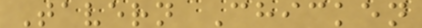Tavern Chicken
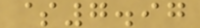$7.97
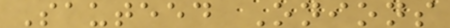Sauteed Onions
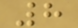8
